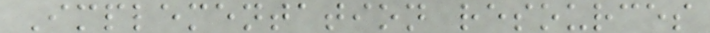Implementation resources
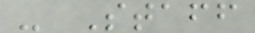- Staff
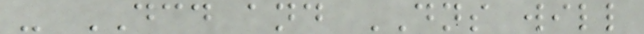- DCD and DNS will
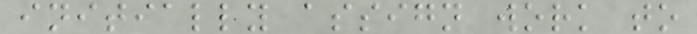initially assign work to
